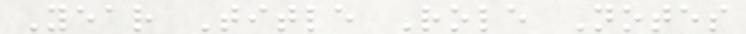Year Title Role Notes
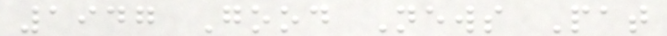1947 Good News Pat
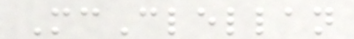McClellan
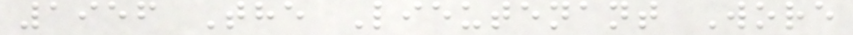1956 The Lieutenant Wore
